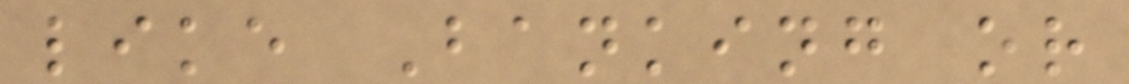like Banking or
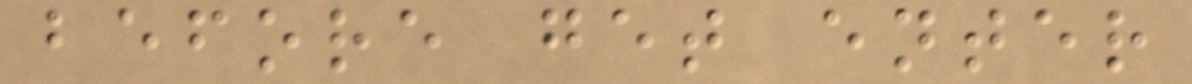before get enter
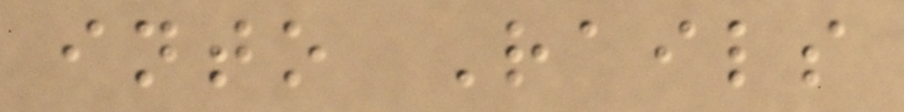into Rails
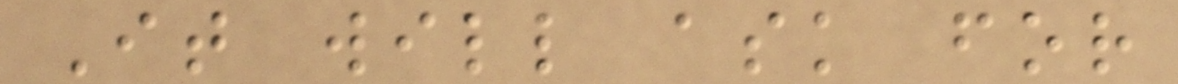It will ask for
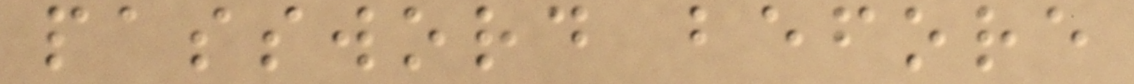password before
